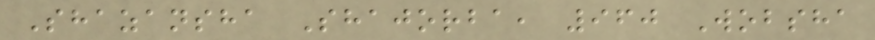Shazansha Shajorba, 960 Wobsha
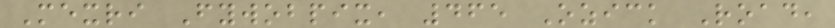Mexri Fywobpix, 465 Ozick Road,
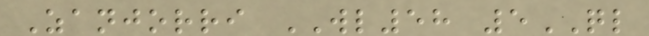Zanjorri WL58 5QL
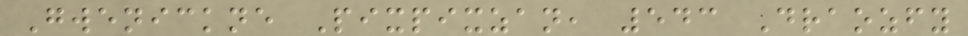Gwenickne Pixpixzan, 543 Draozfy
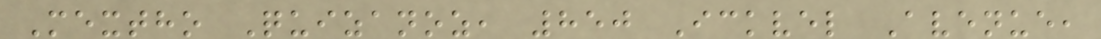Mextho Quizanoz, 850 Ickvel Avenue,
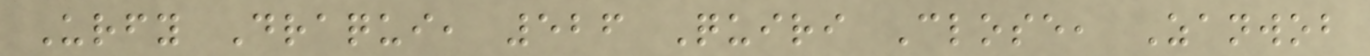Urfy Draqui, 526 Quiri Close, Zanwob
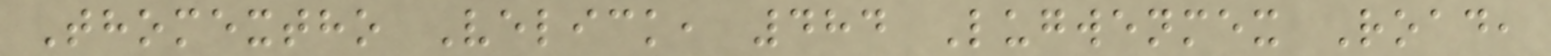Thomextho Velick, 484 Lugwenmex Road,
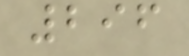296
